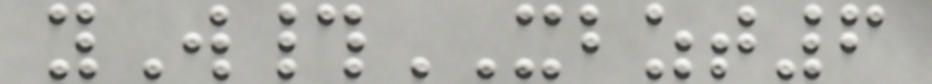yW#XBZT6
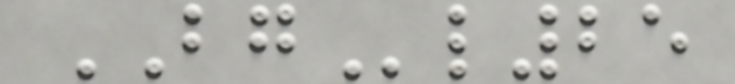BGl25
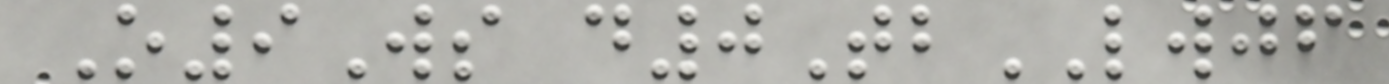O9Ws d0TbLWJF
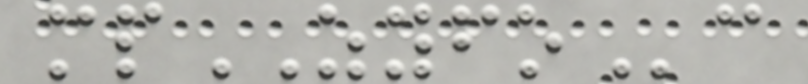mpZYFOc
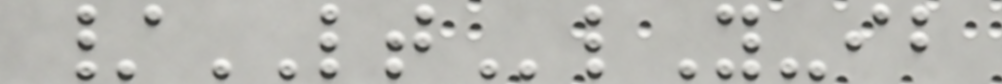/LTlY-ib
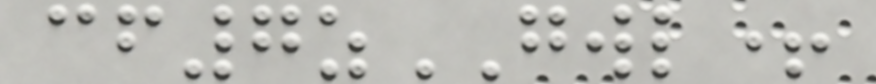cf7zGWL+
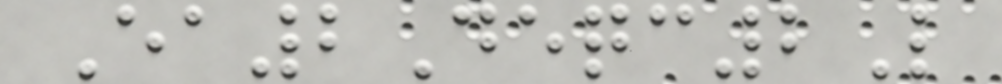Ea2Deqc2L
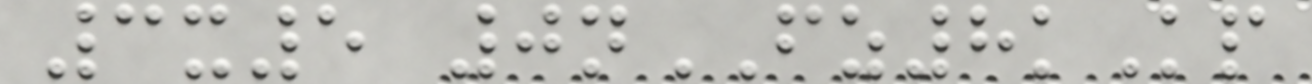3x5 0nFZ8kKp
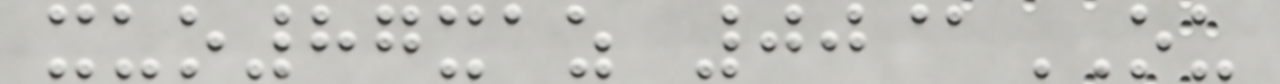xuo87xaz 00@OU
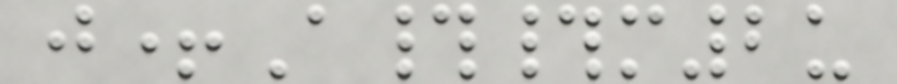j+A##m2u
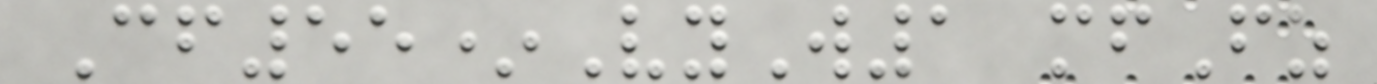Cf55*VyW1 mfFz
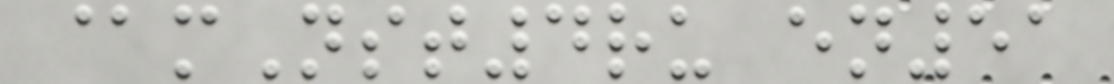@mNst4ru en51
